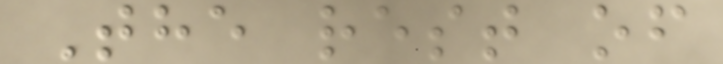The rest of
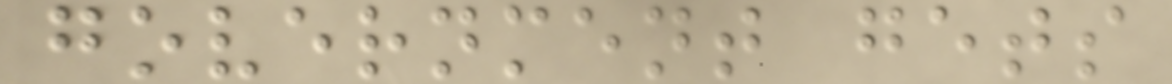government gets
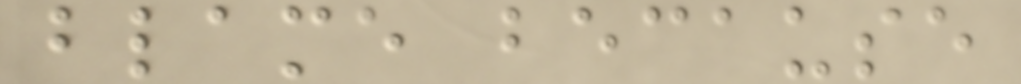blame because
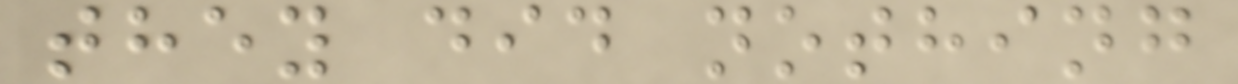they did nothing
